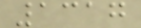1317
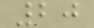20
